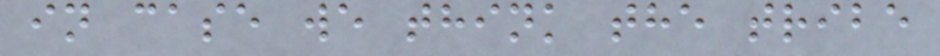in case we think the tribe
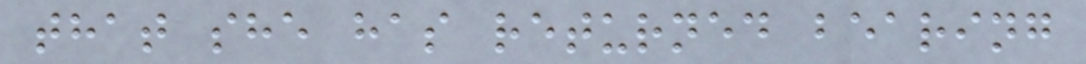that she has returned bearing
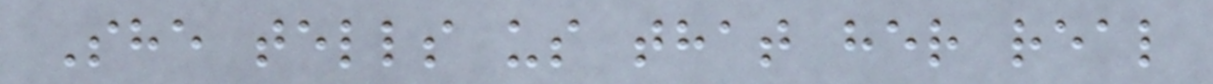She tells us that her real
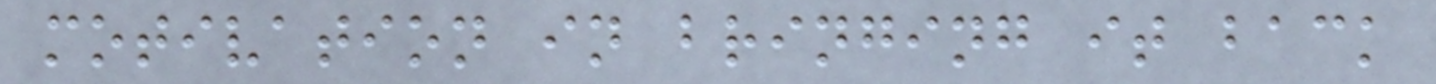motivation in bringing it back
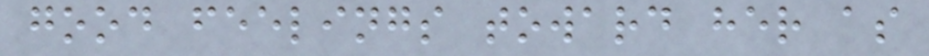good feelings toward her as
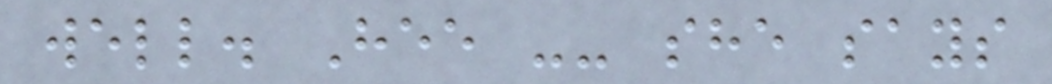well. Hee -- she says
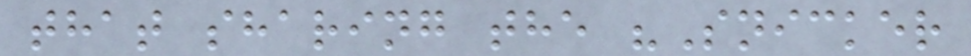that sharing the "Snicker
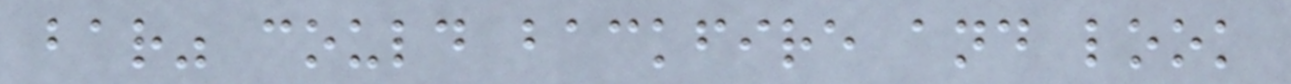bar" could backfire and look
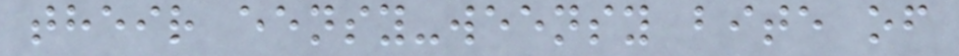their eensy-weensy bite of
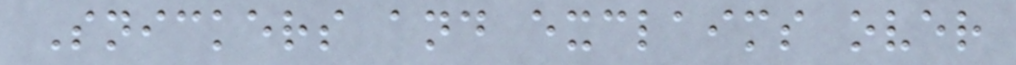Snickers and exclaims over
